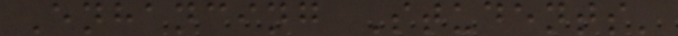Enhancing Students'
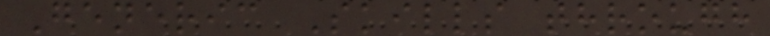Generic Skills through
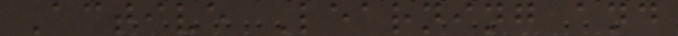Active Learning and
